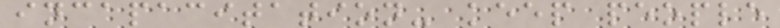incapacitation- keep people
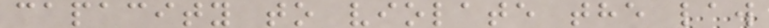capacity to violate the law
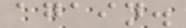again.
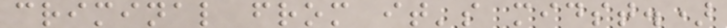criminal from it's midst.)
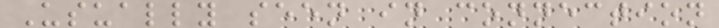Usually seen in connection
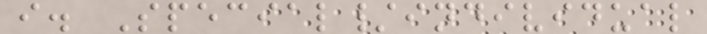i. Special/individual
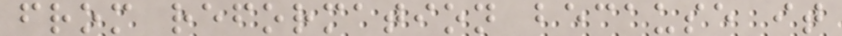from reformation because it
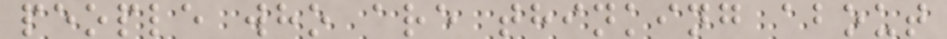people who are thinking about
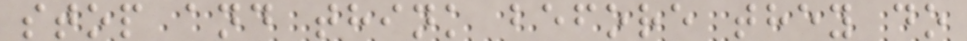stop and think before they do
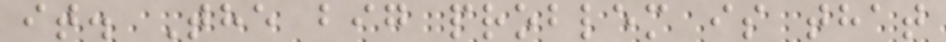it. The big problem is that
